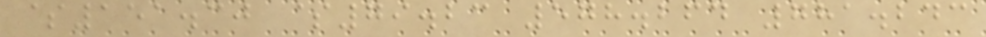$151.30 $79.23 578.264 781.243
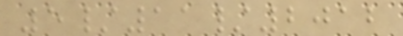5/11/2012
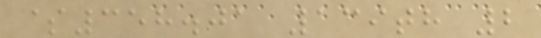$358.01 139th 2
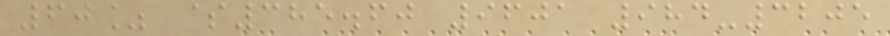60% $385.60 9601 984-3205
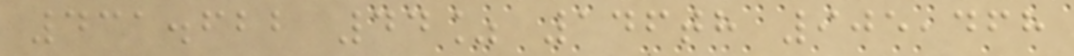431.622 44% 146th 905,468
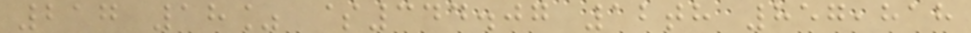217 18% $344.07 12th 857,818
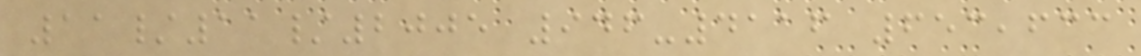11/11/2005 946-4116 653,633
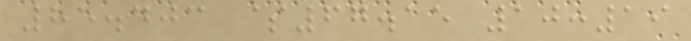85.403 $67.15 10:19
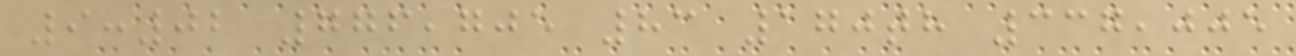9:02 776,705 83 170th 337,005
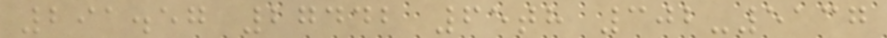291.57 27442 65th 302-5137
